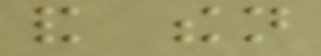and then
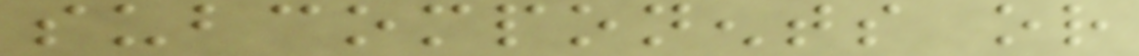subcomponents or
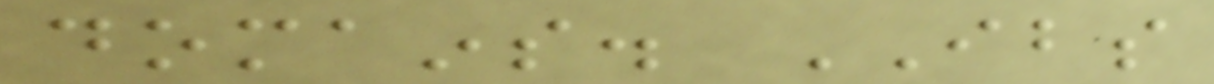domains. IBS
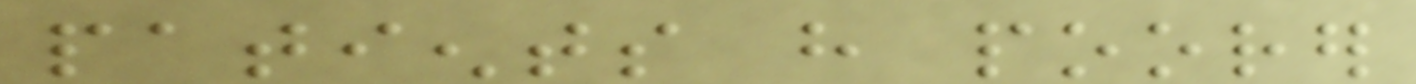patients have poorer
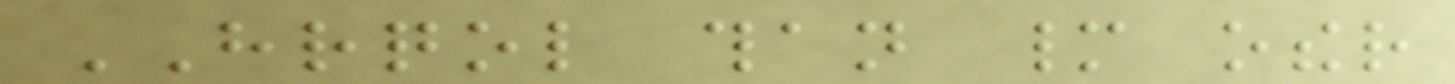HRQOL than many other
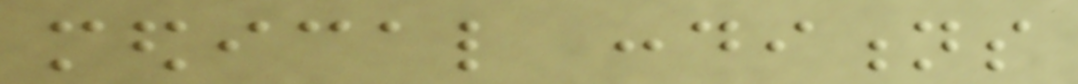medical conditions
